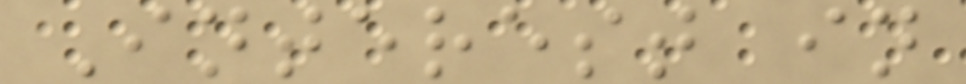Interest in
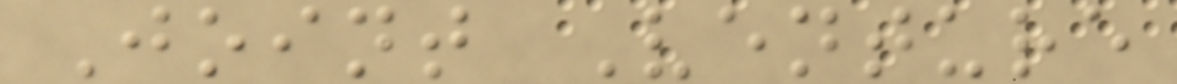Joint Venture
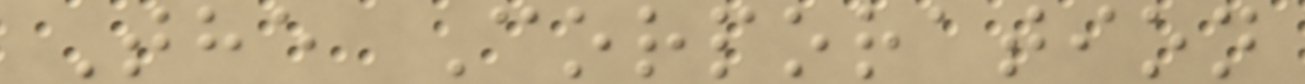The Corporation
